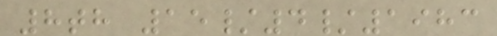8th 15/4/1983
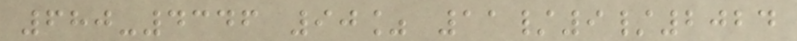680-4346 90% 11/9/2024
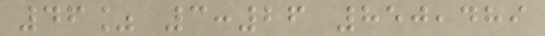46% 3:26 850,489
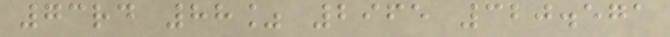73rd 88% 2965 320.571
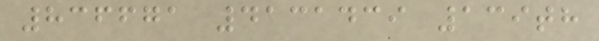836671 4131439 139th
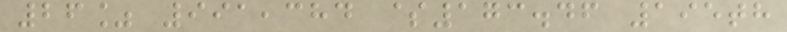26% 991,384 $173.46 195th
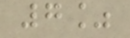7%
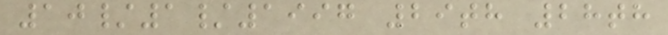10/1/1997 29th 28th
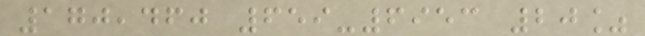170,460 659-6953 20%
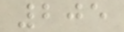205
